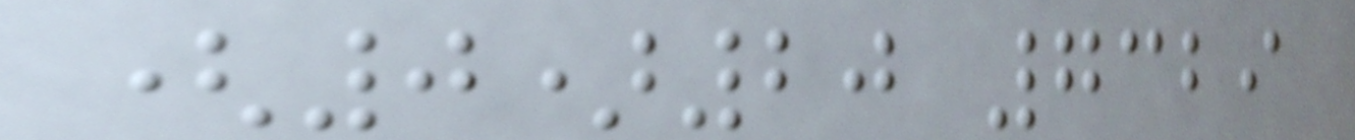(0)20 7329
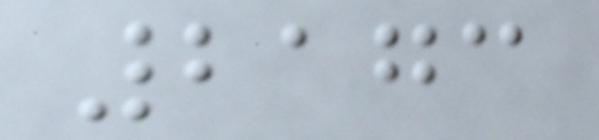2173
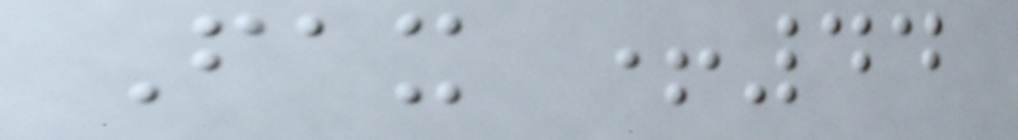Fax +44
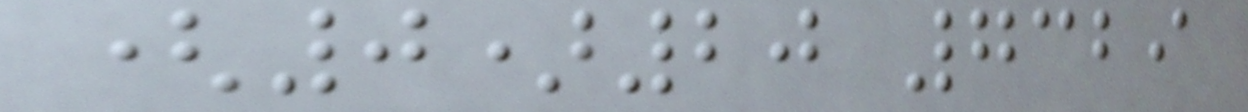(0)20 7329
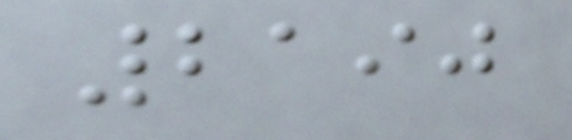2190
